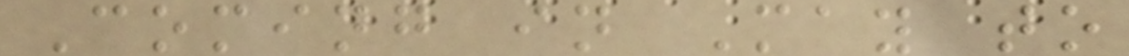Coming in May to
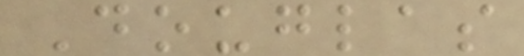Douglas
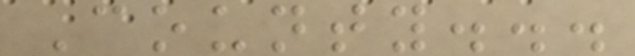County...
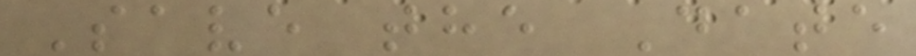Save the Date
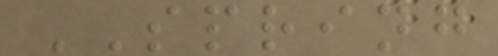SPRING
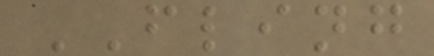FLING
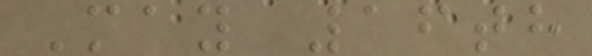May 16th
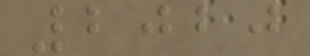2020
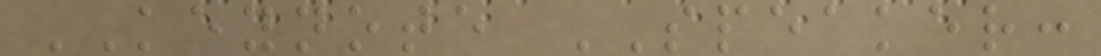KEYNOTE SPEAKER:
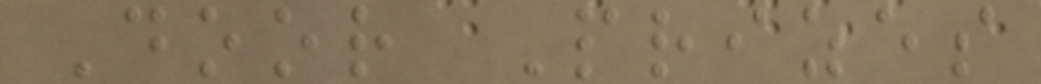Door Prizes
